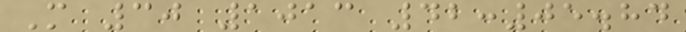M 30 1013 42:05.84
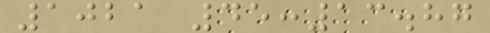1021 45:13.87
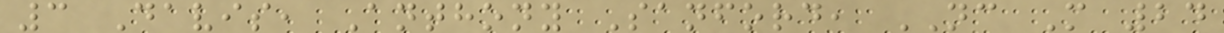3 Davis, Anthony Sanford, NC M 24
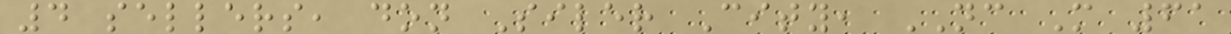4 sellers, don Siler City, NC M 61
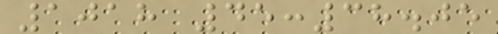1018 45:38.05
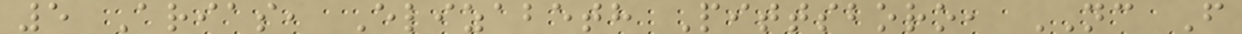5 Arias, Elizabeth Pittsboro, NC F
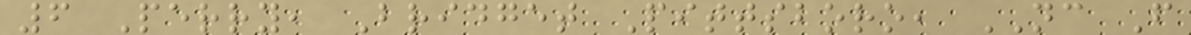6 Perry, Bridget Pittsboro, NC F
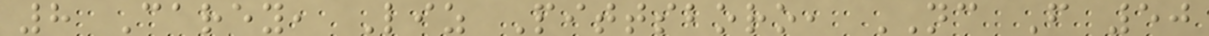8 Carey, Liz Pittsboro, NC F 50
